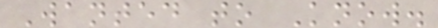Wanted to Know.
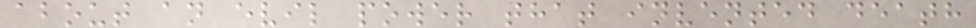about an evil power that invented death
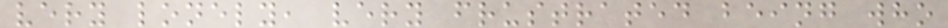very lonely, very frustrated being who
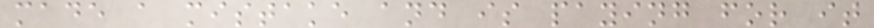made a mistake and is paying for it
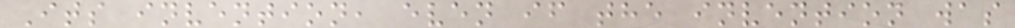Its invention, even if the invention was
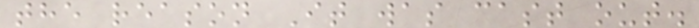the reason It was cast out.
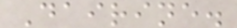Dairine.
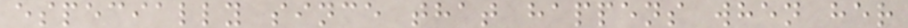especially since that happens when her
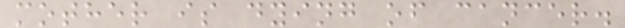mother is dying of cancer.
